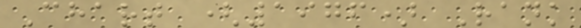Chart (1976) Rank
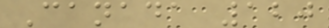Canada 120
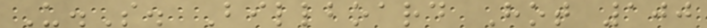U.S. Billboard Hot 100
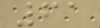61
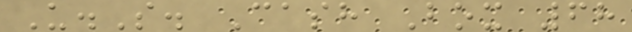U.S. Cash Box 68
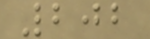202
